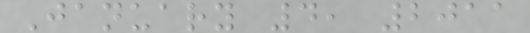January 4, 2011
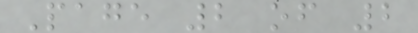Page 2 of 2
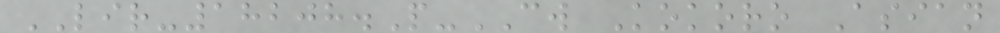LIR-18208.P-CW Kokoro Asian
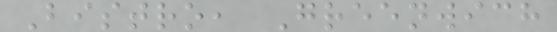Bistro, Greenwich
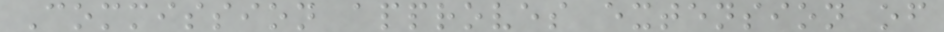Commission approves extension of
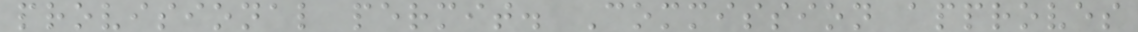provisional permit. Commission approves
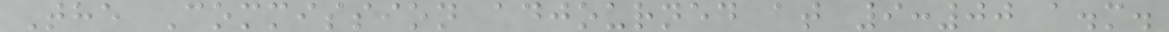The Commission adjourned at 9:00 a.m.
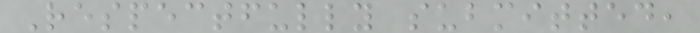Respectfully submitted,
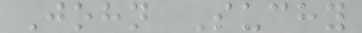John Suchy
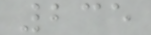235
